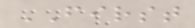FIRST
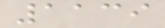1139
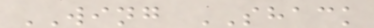WING SHACK
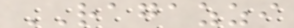RAGAZZI
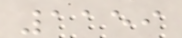1159
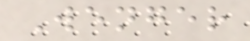Wenger
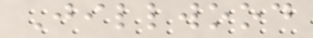Jillwood
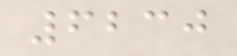6230
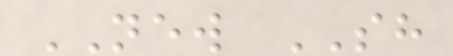NEW SH
